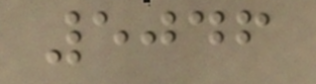5046
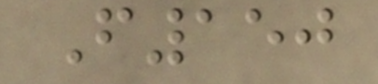F150
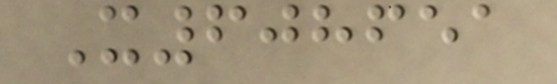X608651
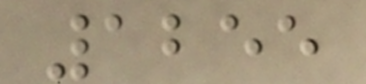1255
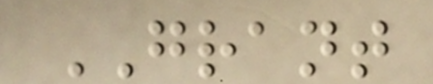GRANT
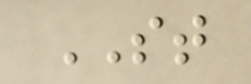ST
